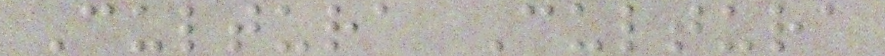Cultura Cultura
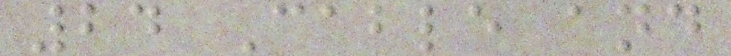24 Cable and
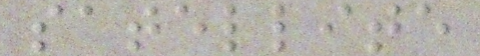satellite
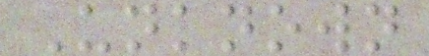Unknown
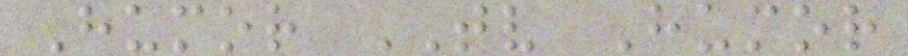Humor TV Humor
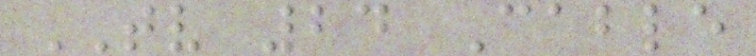TV 24 Cable
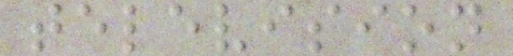television
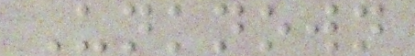Unknown
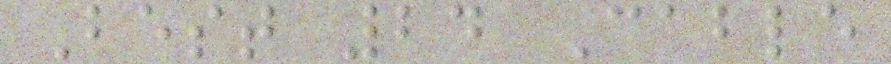Best 24 Cable
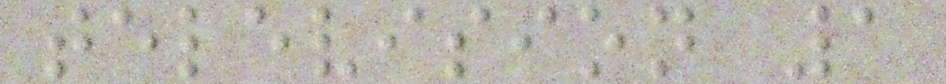television 1
